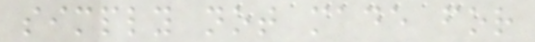simply not made for
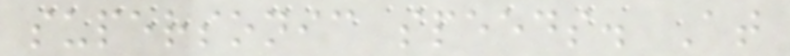supersonic speeds. At
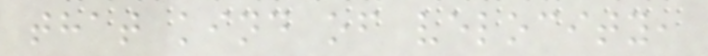that kind of velocity,
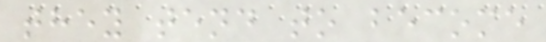they tend to become
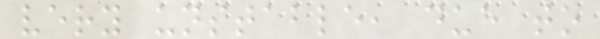very unstable, due to
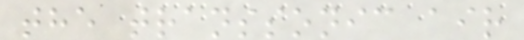the transsonic air
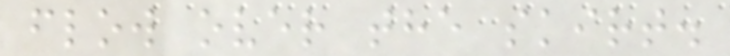flow over the skirt.
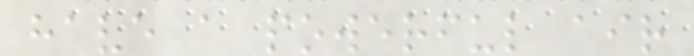have a powerful air
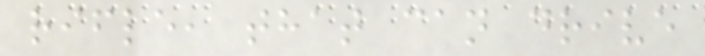rifle, that can drive
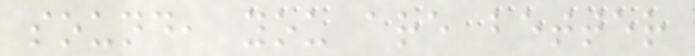sound, you are better
